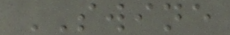SWINE
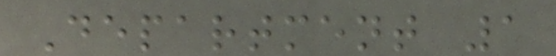Department 1
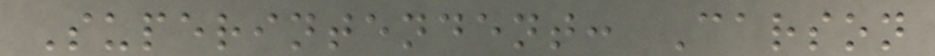Superintendent: Carson
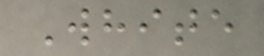White
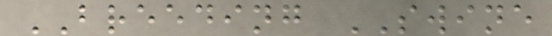BREEDING SWINE
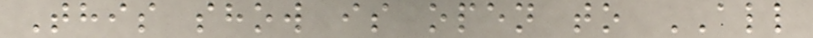This show is open to ALL
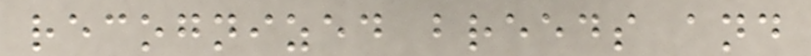recognized breeds and
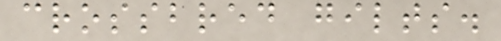crossbred gilts.
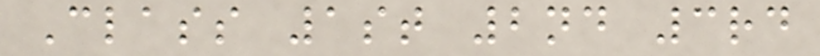Class 1st 2nd 3rd
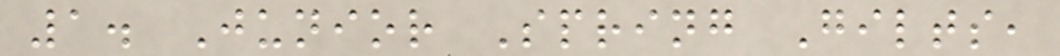1. Junior Spring Gilts,
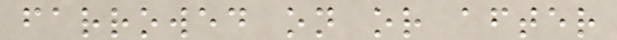farrowed on or after
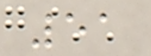51
